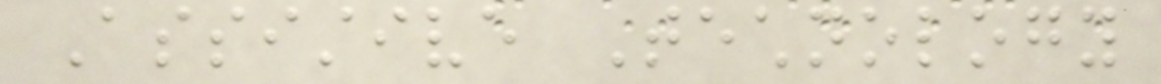Assistive Technology
